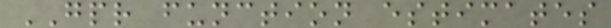GPR function estimates
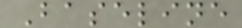Baseline
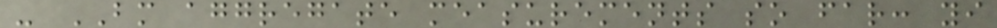- BM aggregate measurements so far: yi
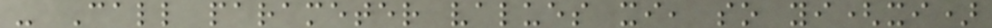- Call parameter values xi, so yi(xi)
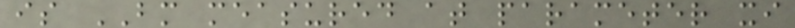is BM measured at parameter xi
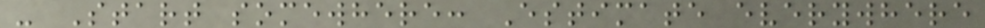- Start somewhere: Estimate everywhere
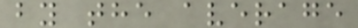by the average
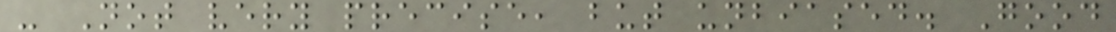- Not very precise, but unbiased. Good
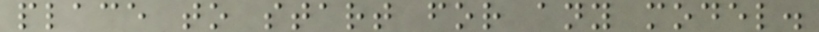place to start for any model.
